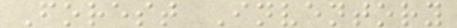Forest Inventory
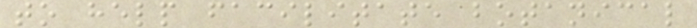to help facilitate botanical
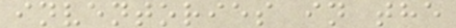inventories in the
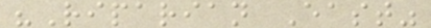"Riparian East"
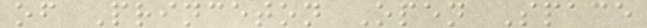of Princeton Open Space
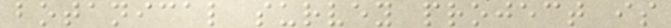botanical survey project is
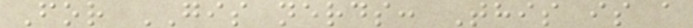For GIS nerds: This is a
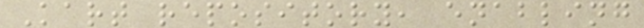Kart repository, enabling
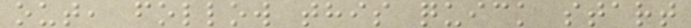out, follow this quick start
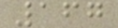167
